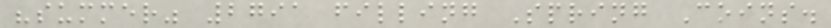"summer" 2791 filling Spring Coins.
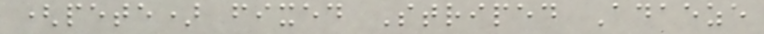(pete) fixed Striped Adaeze
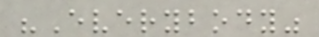"Everybody"
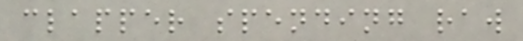clapper spending raw
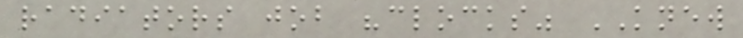radiators job "clocks" KNEW
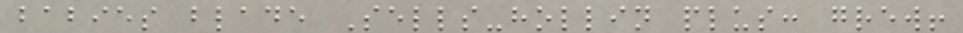babies blade Sells-hollin plus: grew!
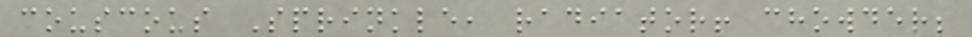couscous Sprinkle, radiator! chowder;
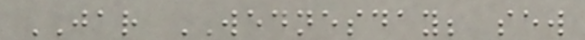JAR WEDNESDAY; sew
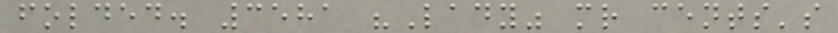folded. 3581 "Lady" mr cents's
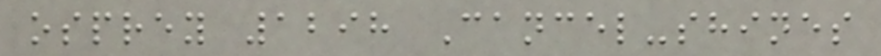osprey 1298 Cancel-shines
